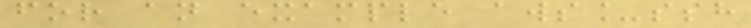for an example aws_ssh
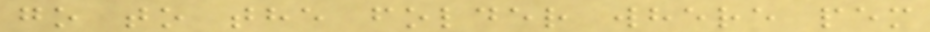go to the folder where pem
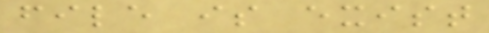file is exist
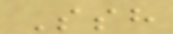Ssh
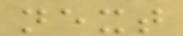next
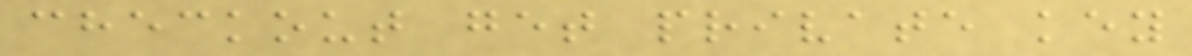checkout get private key
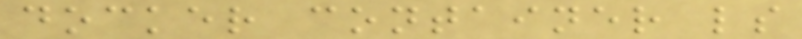docker container ls
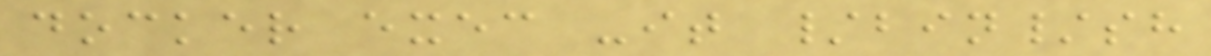docker exec -it /bin/sh
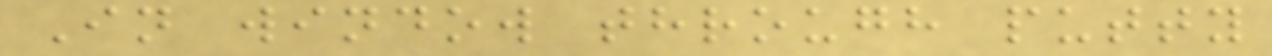In window through putty
